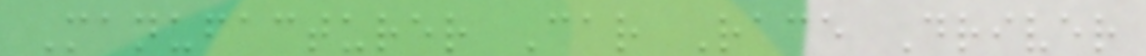Manufacturer Car Race Driver
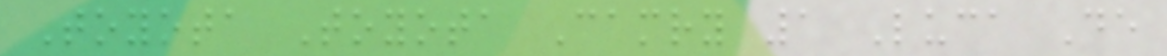Toyota Toyota Camry 1 Luca De
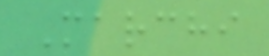Marchi
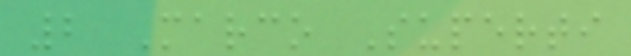2 Marco Superti
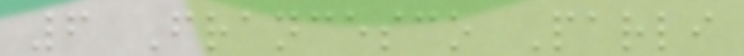6 Francesco Parli
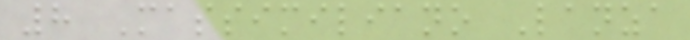8 Massimiliano Lanza
